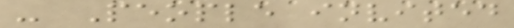- People invited
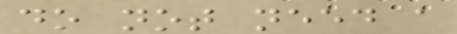do not need a
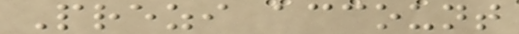Prezi account
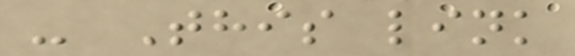- This link
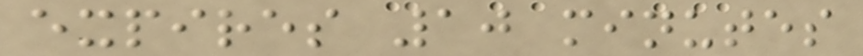expires 10 minutes
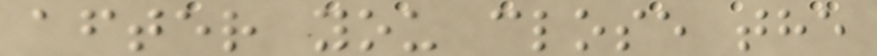after you close the
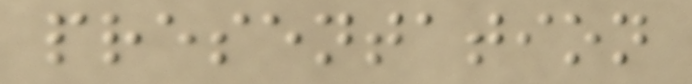presentation
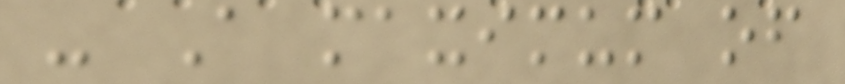- A maximum of
